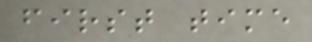first time
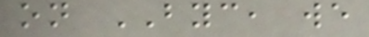on BYC, we
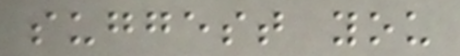suggest you
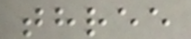three
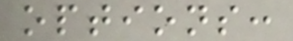options:
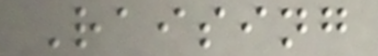Raising
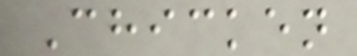Chicken
